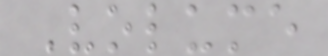Volume
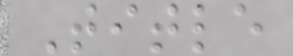Title
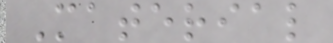Material
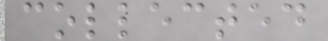collected
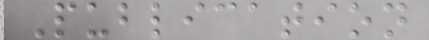Publication
